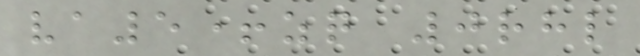va5+zq 0rhl
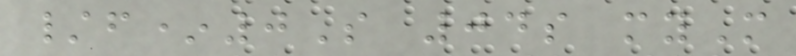/f*0S 04s myM
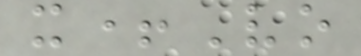x+Vo
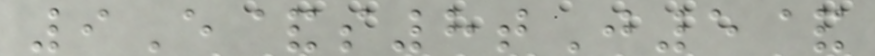9E&s8tJ5&
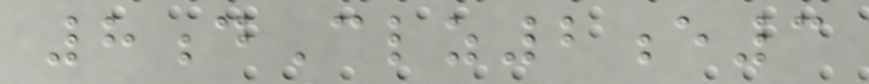8dClz2e3
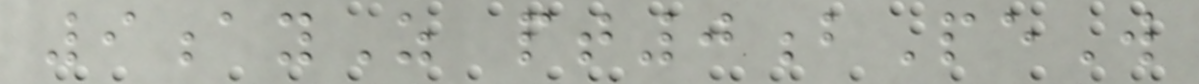9ayZ pt0bPeW
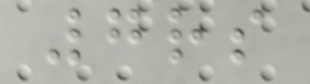7rs
